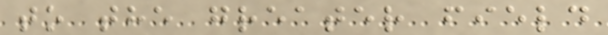to the greater field
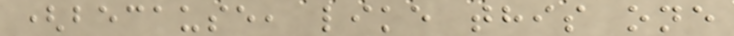(because, like this one
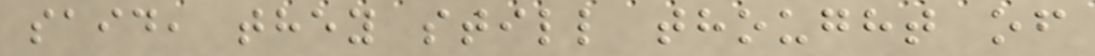said, they still thought of
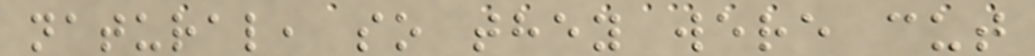natural, so they were cut
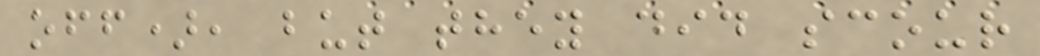off), but they did scour
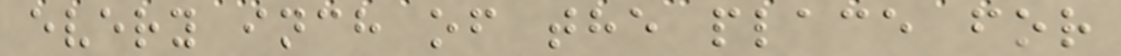every inch of the place for
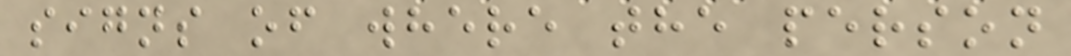signs of where the person
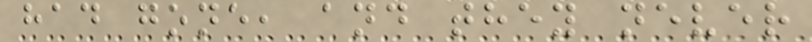had gone, and they never
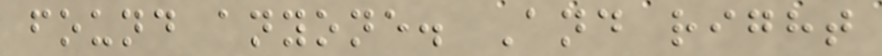found anyone. And right
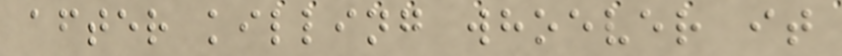after killing whoever it
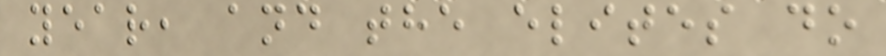year, and the elites do
